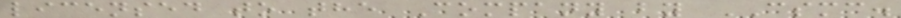licensed to the Company by CSMC.
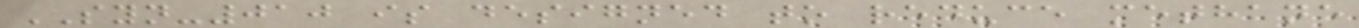SYN-010 is designed to reduce methane
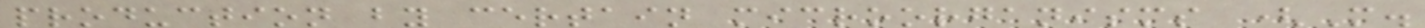production by certain microorganisms (M.
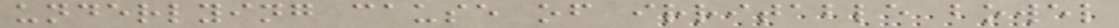underlying cause of irritable bowel
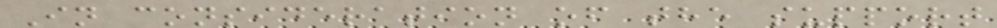In consideration of the support
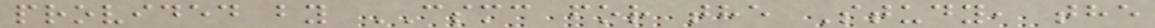provided by CSMC for the Study, the
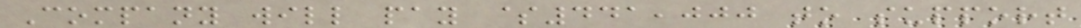Company will pay $441,000 to support
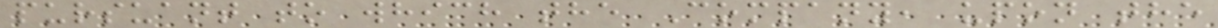pursuant to which the Company, upon the
